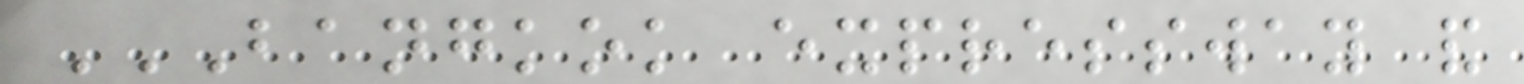BANGKOK EXPRESSWAY AND
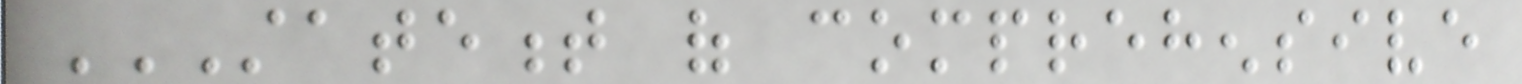STATEMENT OF COMPREHENSIVE
